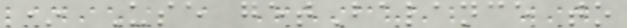* Use getBalance to
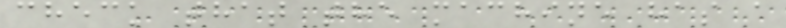check that the machine has a
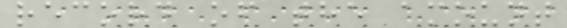record of the amount
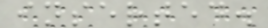inserted.
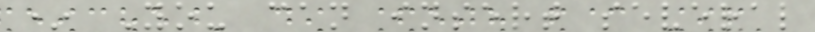* You can insert several
